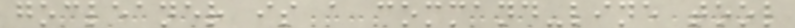gocleaner is a command-line tool
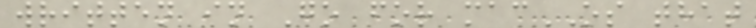written in Go for macOS that
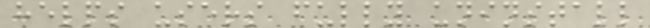helps users fully uninstall
